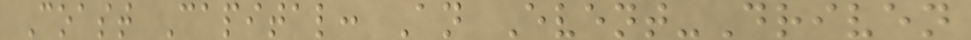Coast Capital: An Event-Driven
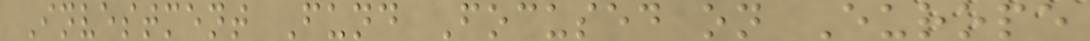Investment Fund Focused on Europe
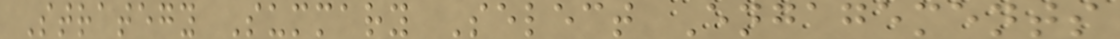Strategy Summary Select Engagements
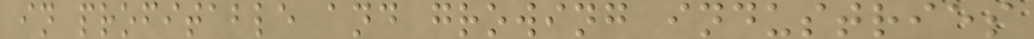in profitable and growing industries
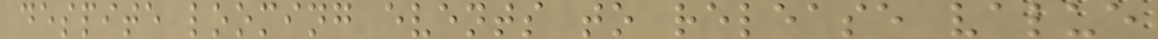despite looming events to release value
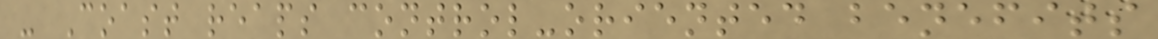- Coast reaps control-oriented benefits
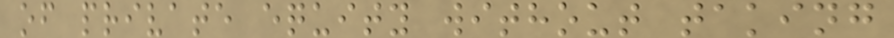of private equity without taking
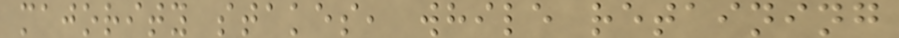majority stakes, while retaining
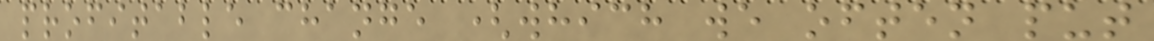profitable change (which we often put
